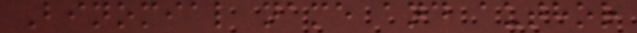Binomial name and author
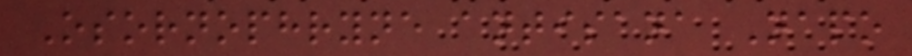Osornophryne antisana Napo
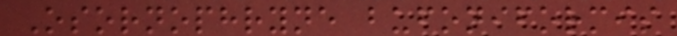Osornophryne bufoniformis
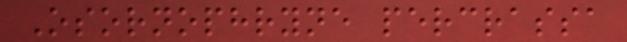Osornophryne percrassa
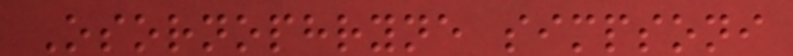Osornophryne simpsoni
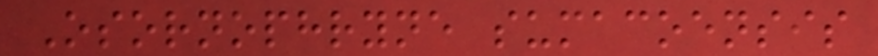Osornophryne sumacoensis
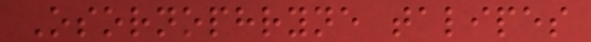Osornophryne talipes
